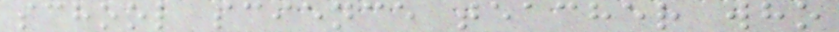school science teacher who
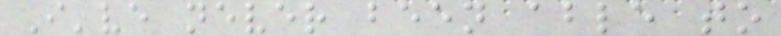I've never been able to
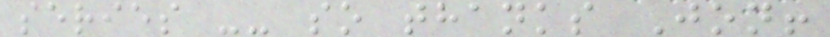series -- so thanks Jon!
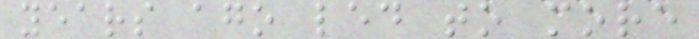years ago led to more
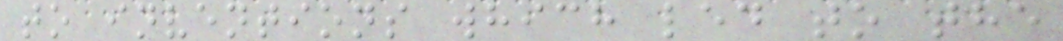to inventions which led to the
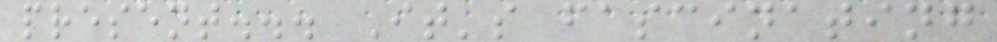present... It's fascinating
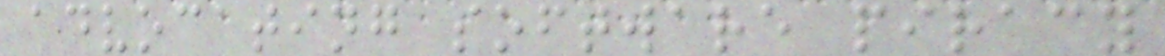advocating software piracy
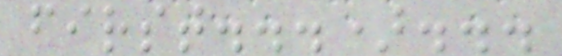first...)...
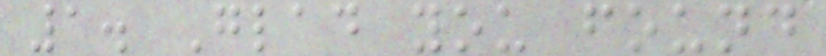1. Glad you found
